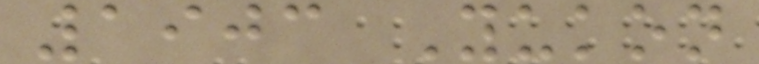1903 Yukon
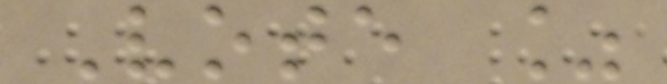Vote %
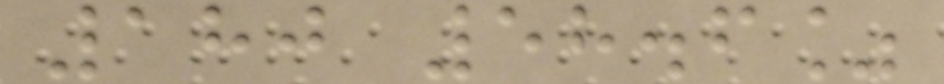180 58.6%
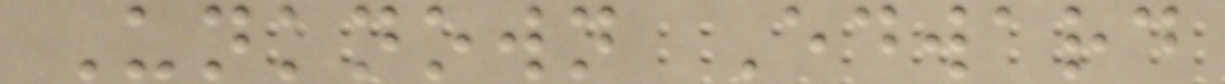Unknown Edward
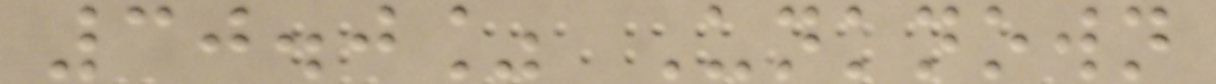30.0% Unknown
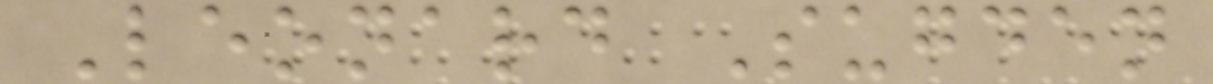Leonard Sugden
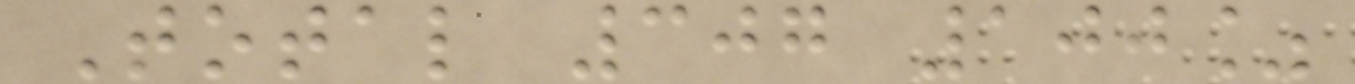Total 307 100%
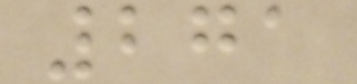271
